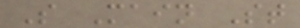S Main St
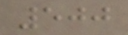500
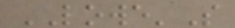LOWE'S
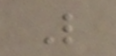L
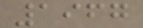1967
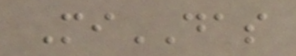MiDAS
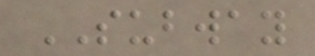SUBWAY
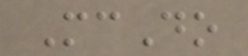McDo
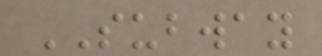SUBWAY
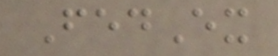FedEx
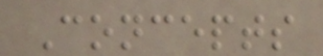Concepts
